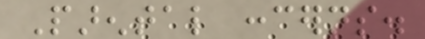Parental concerns.
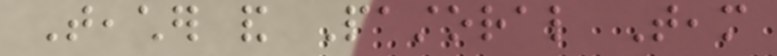Teacher and Pastoral Team
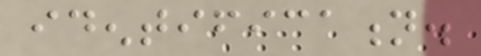identification.
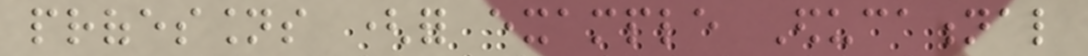professions (for example Educational
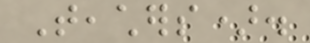Teachers).
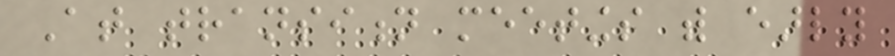At transition meetings with early
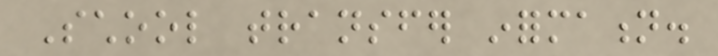School transfer information.
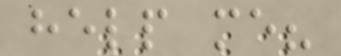help me?
